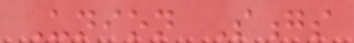Union Songs
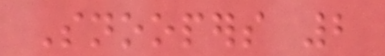Snoopers 2
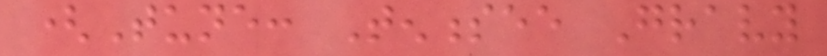(Tune: Tennessee Gravy
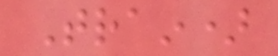Train)
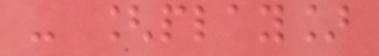- [play]
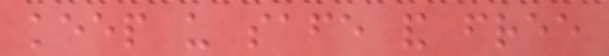keep us safe and free
